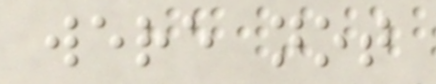were not
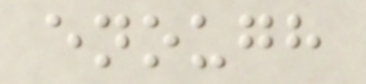enough
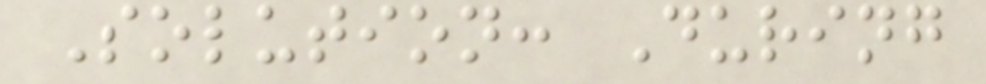Solution: During
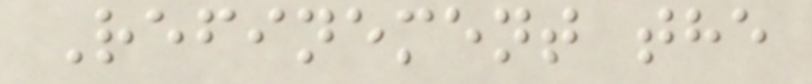Refinement the
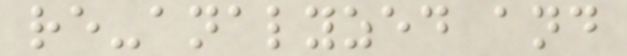re-analyzed and
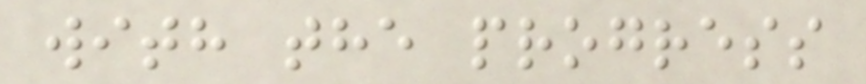with the progress
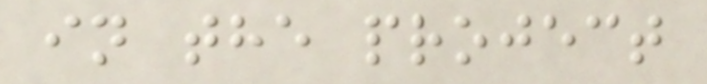in the project
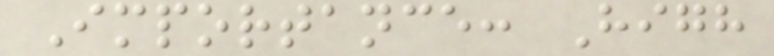Importance: High
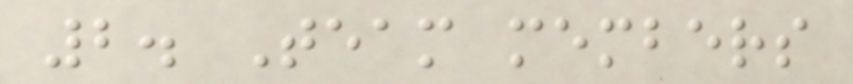2. Team members
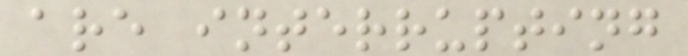are interrupting
